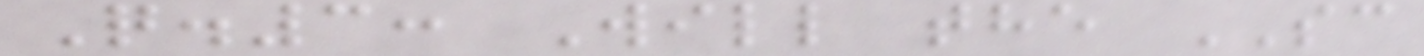Q.3: Will the SC
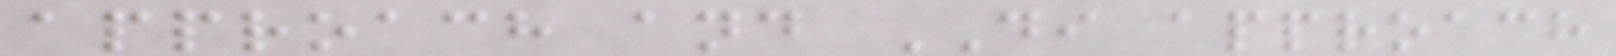approach and DI approach
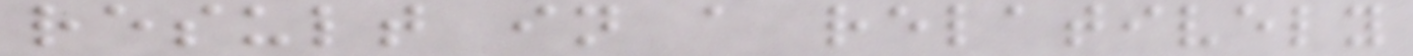result in a relatively
